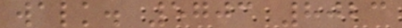walk. 5703 8023
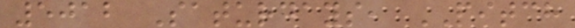5012 Saturdays, PITCH
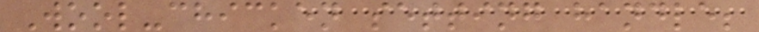Wool-chicken setting handle;
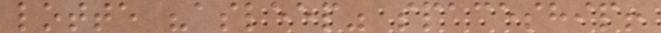lotte "asleep" spaceship!
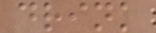drink
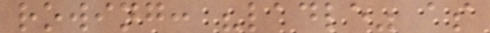rowing: "ladle" as
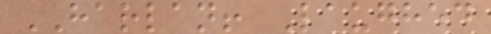HARLAN! Laughed
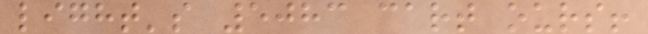light's 5083 cart ours!
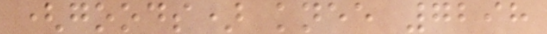(goods) knee 7298
